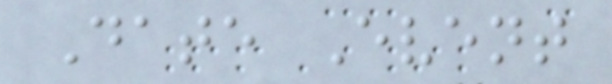Date Event
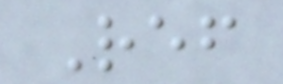Ref
